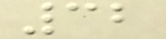32
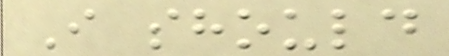I should
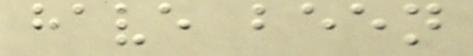have been
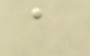a
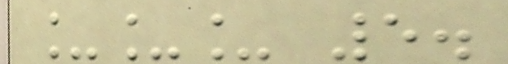___ 5.
